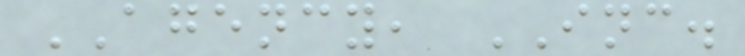AGENCY, INC.
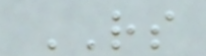RS
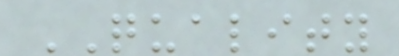QUALITY
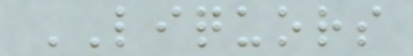LIQUORS
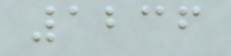1236
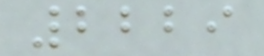2229
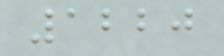1220
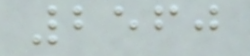2560
